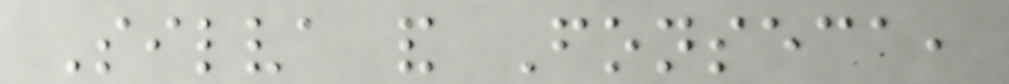Silva and Fonseca,
